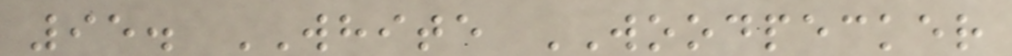95. WHITE WOODPECKER
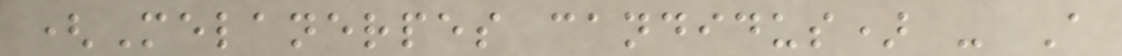(Melanerpes candidus) - A
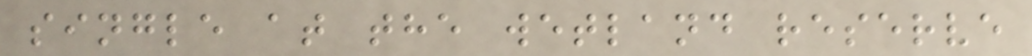single at the wetland reserve
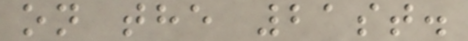on the 21st.
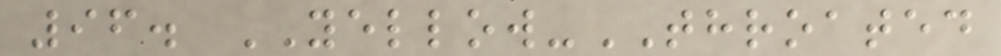96. YELLOW-THROATED
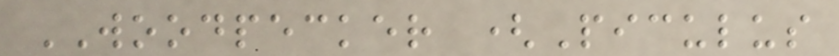WOODPECKER (Piculus
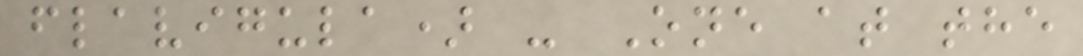flavigula) - One at the
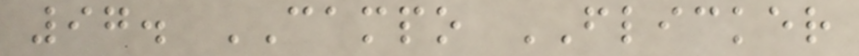97. CAMPO FLICKER
